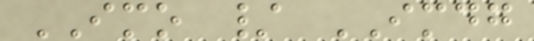IMO / IMDG
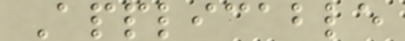Applicable
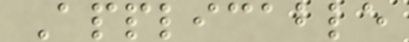Applicable
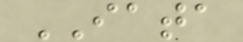IATA
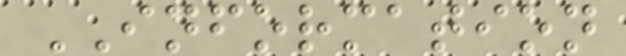INFORMATION
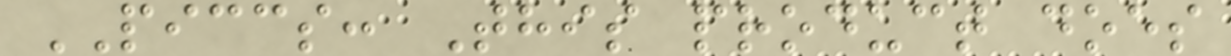PICCS: This product does
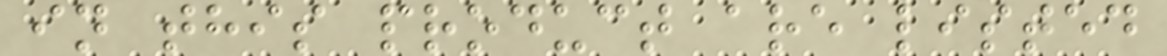in this product are listed
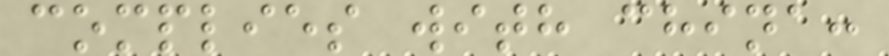complies with china:
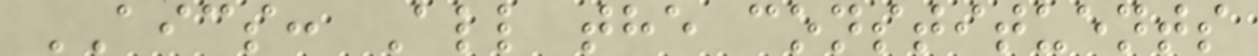AICS: All the constituents
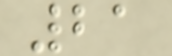21
